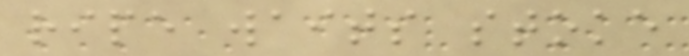ripe waits stoke
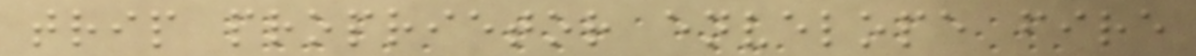trip proprietor envelope fire
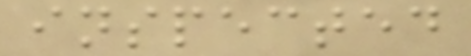inspected
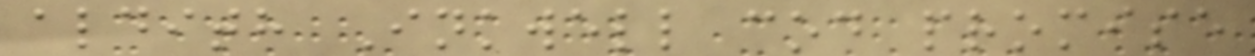aldith Inkwell cod promise
